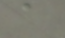a
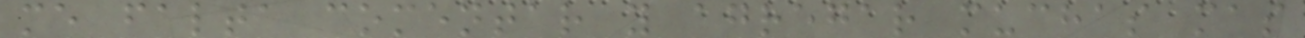me falta comentar y agregar muchas mas
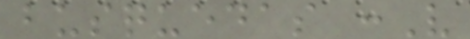busquedas :V
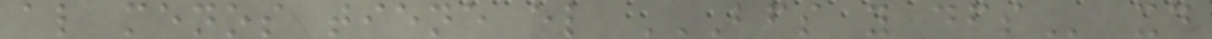al menos tiene el BFS Y DFS xd
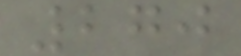270
